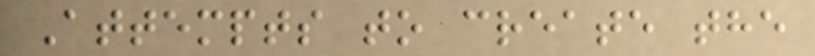Attempts to create the
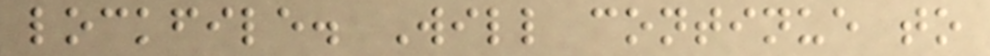lockfile. Will continue to
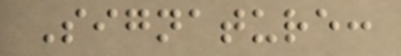Signature:
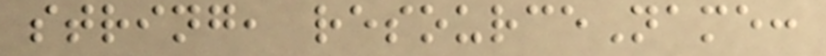string, resourceName:
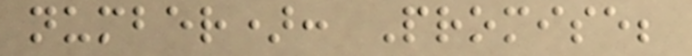number): Promise;
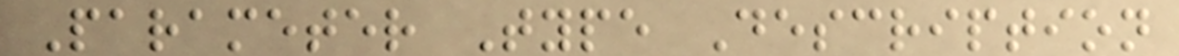Parameter Type Description
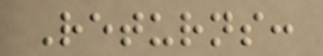Returns:
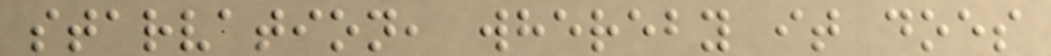starvation, whereby it does
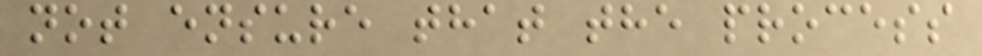not ensure that the process
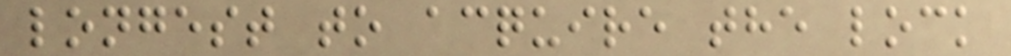longest to acquire the lock
